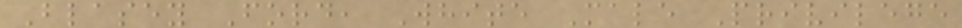Blasey Ford, White Male Privilege
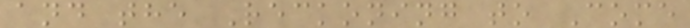and the Reckoning to Come
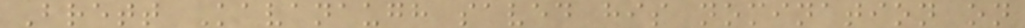Brett Kavanaugh saved his nomination on
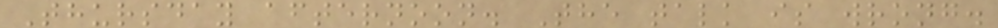Thursday afternoon. The talk is wrong.
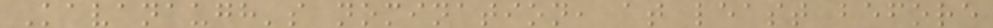Kavanaugh's nomination, at least before
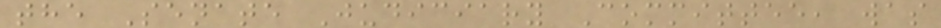the Senate Judiciary Committee, was
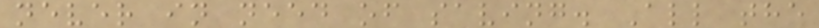never in need of saving. All the
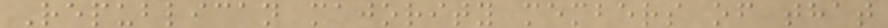Republican majority members of that
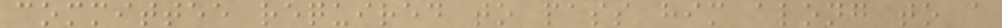committee required to pass him along to a
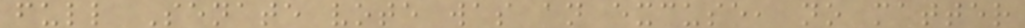full Senate vote was an excuse, no matter
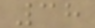38
